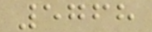5768
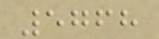5768
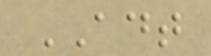ADT
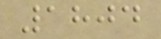1804
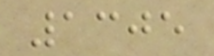1305
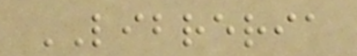LIBRERIA
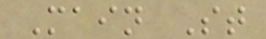Main St
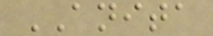ANITA
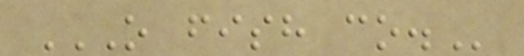O FISH CO.
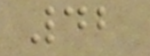42
